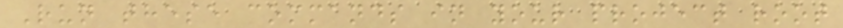Run these commands in your project root
